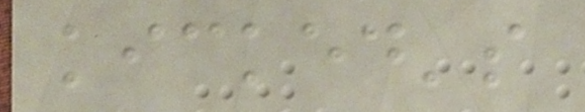kicked's
